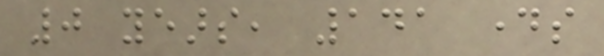0 years, 141 days
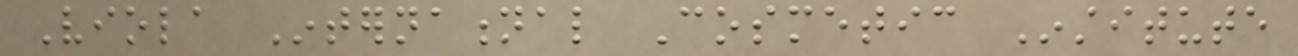Viola International Cosmetic Institute
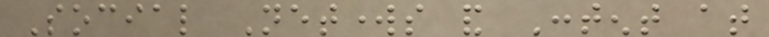Social Networks and Content at
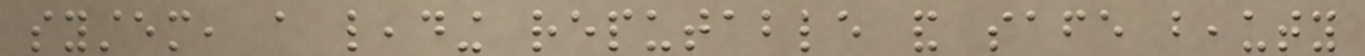system, a leading reputable and safe beauty
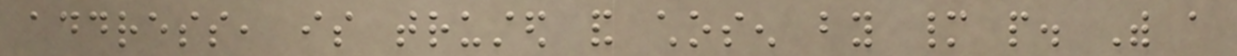address, is trusted and chosen by many people. With a
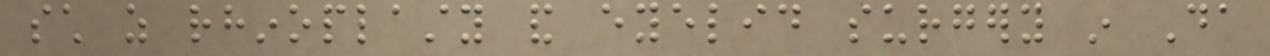such as rhinoplasty and eyelid surgery in Da
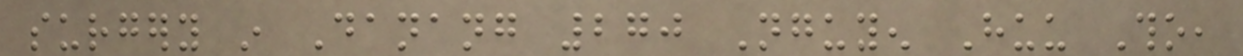surgery in Danang 270 Nguyen Huu Tho,
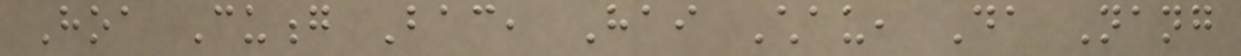Hoa Cuong Bac, Hai Chau, Da Nang
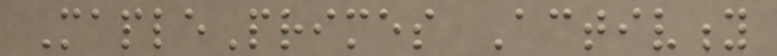MaplePrimes Activity
